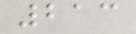213
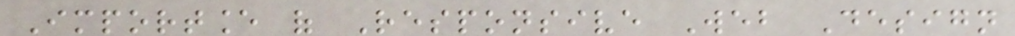Importance of Responsive Web Design
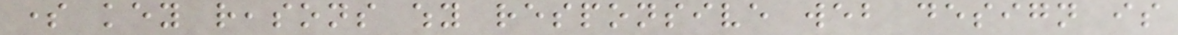some key reasons why responsive web design is
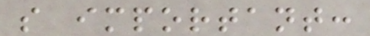so important:
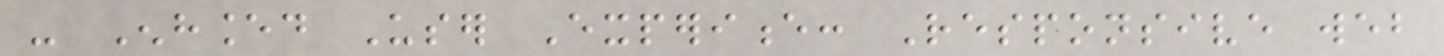- Enhanced User Experience: Responsive web
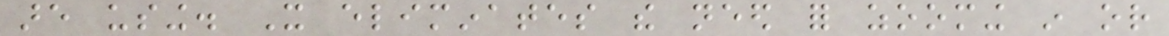are using. It eliminates the need for zooming in or
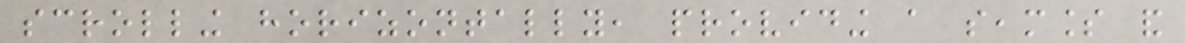scrolling horizontally, providing a seamless and
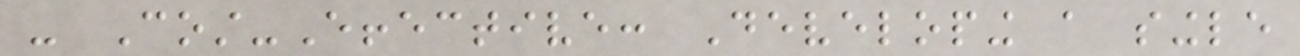- Cost-Effective: Developing a single
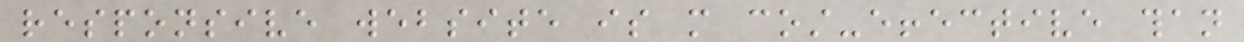responsive website is more cost-effective than
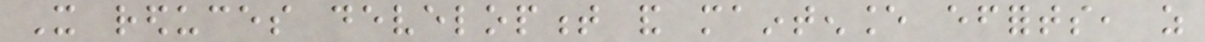It reduces development and maintenance efforts, as
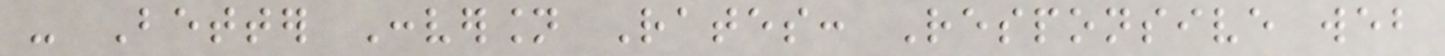- Better Conversion Rates: Responsive web
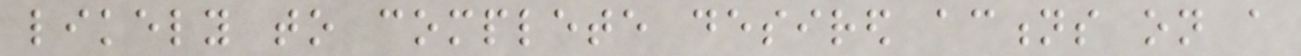likely to complete desired actions on a
